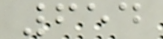654
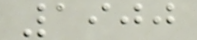1900
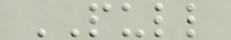PULL
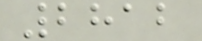2812
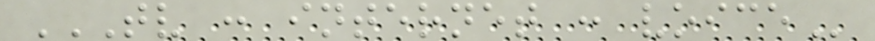TV : INTERNET : VOICE
